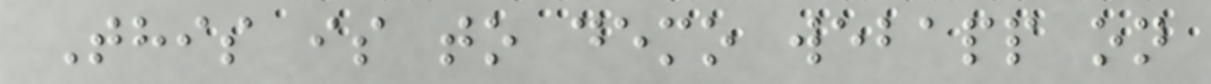This is to demo webapp on
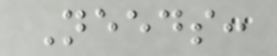Needs:
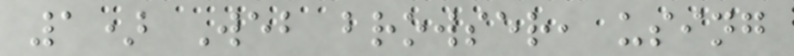1) Web browser, using
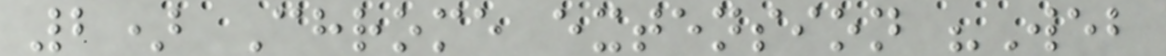2) Chrome extension "Web
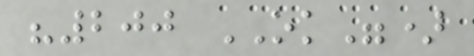"200 OK")
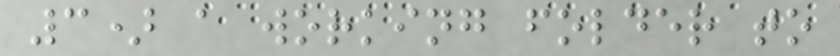3) a working folder to
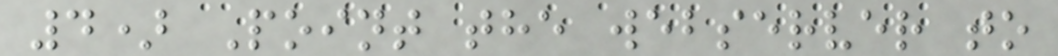4) Point the webserver to
